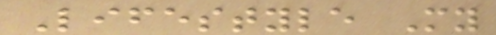Lifestyle My
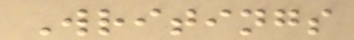Writings
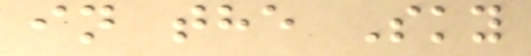in the Sky
